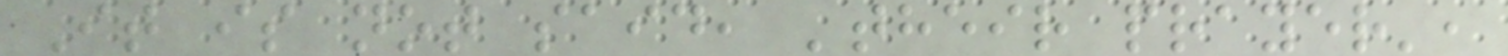It is not said, 'their prayer',
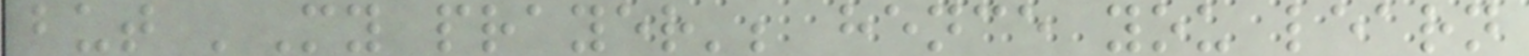but 'My prayer'; hence you learn
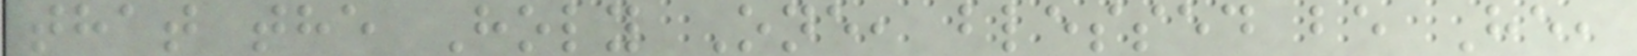that the Holy One, blessed be He,
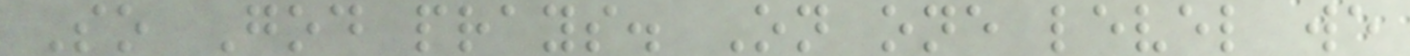So God prays. On one level we
